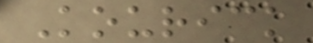Kourick
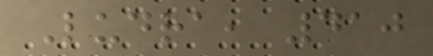Ludra, 410
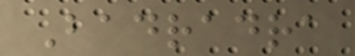Badradra
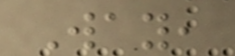Way,
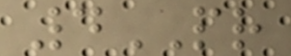4PR
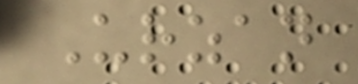Urzan
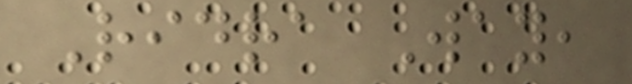Ridra Way,
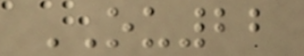OU22
